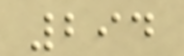294
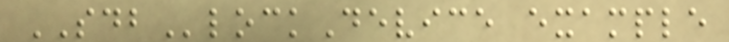SDBlockDevice example
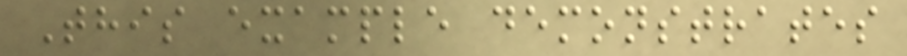This example demonstrates
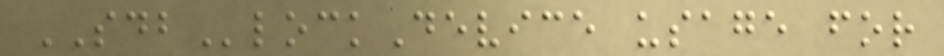SDBlockDevice usage for
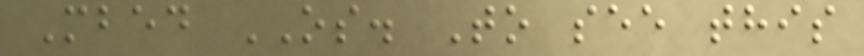Mbed OS. To see this
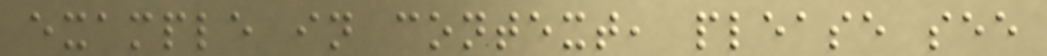example in context, please see
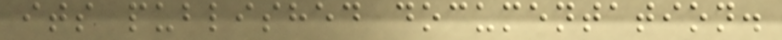its published documentation.
